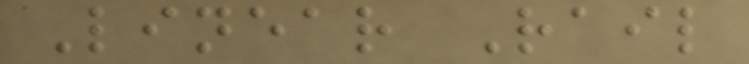Linear Rail
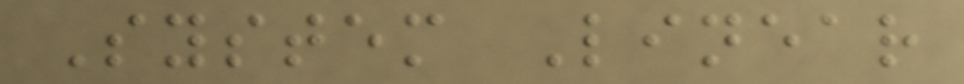System Linear
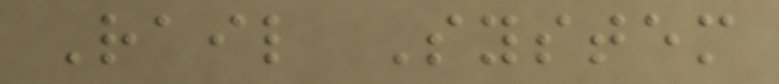Rail System
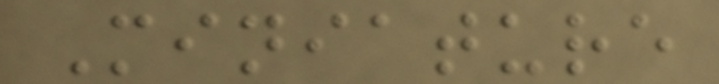Miniature
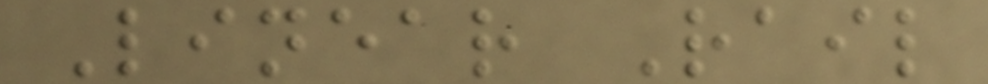Linear Rail
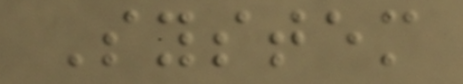System
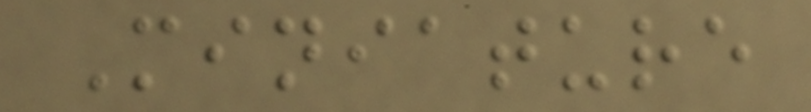Miniature
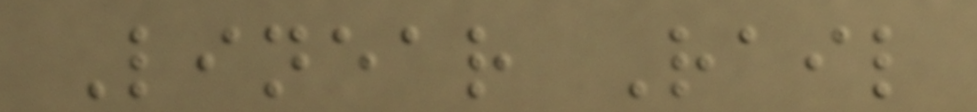Linear Rail
